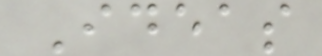Ideas
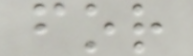for
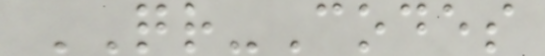QR-Codes
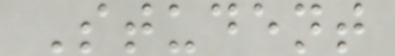Student
